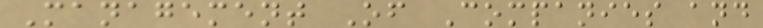Management Of Companies and
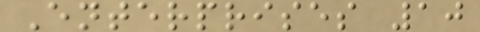Enterprises 10
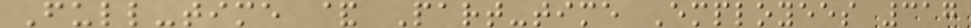Full-time & Part-time Employees 317
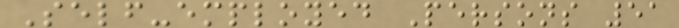Self-employed Persons 51
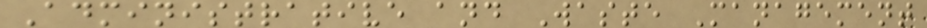Administrative and Waste Management
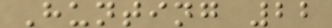Hunting 22
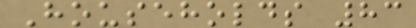Households 83
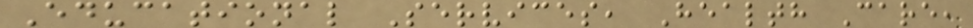Educational Services, Health Care,
